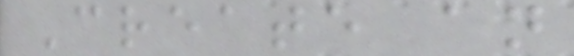Create an
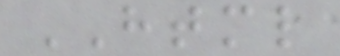HTML
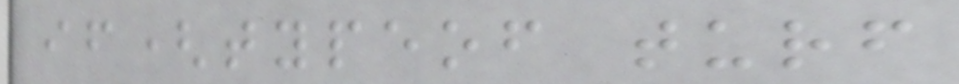if(typeof turf
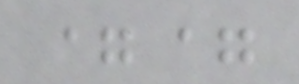==
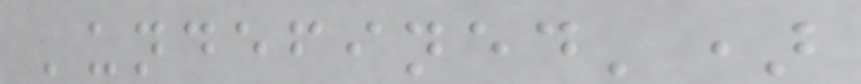'undefined')
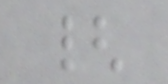{
